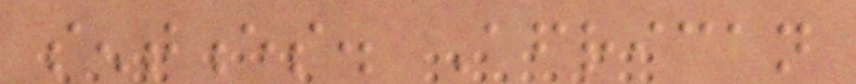sentences. African
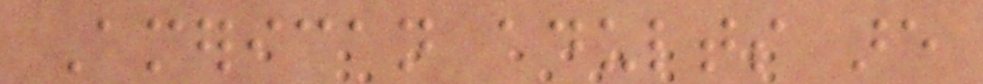American adults are
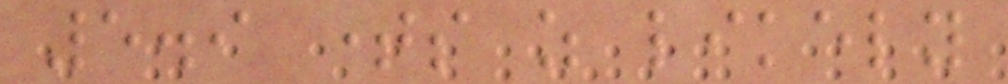5.9 times as likely
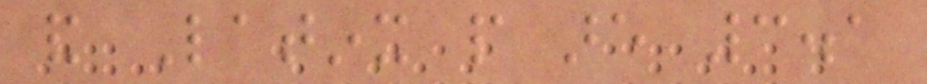and Latinx people are 3.1
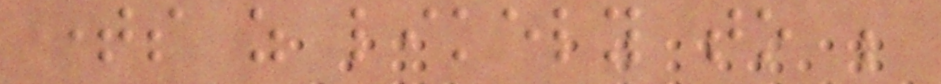times as likely to be
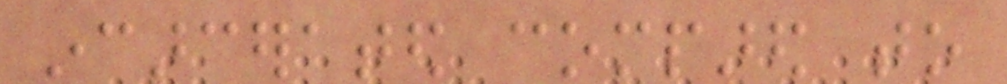incarcerated compared to
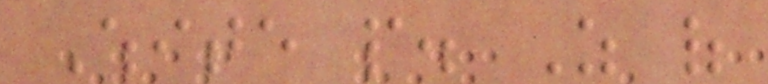White people. As of
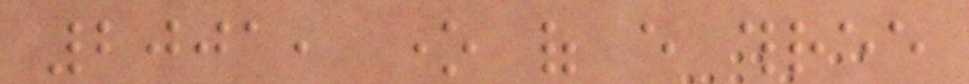2001, one of every three
